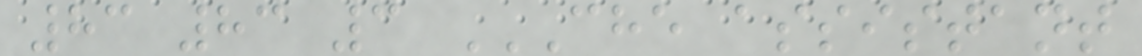83 83 3 CHE ASSISTANT
